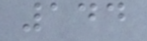144
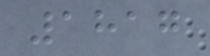1817
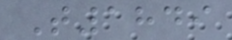T1849
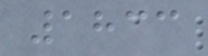1833
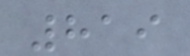819
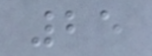25
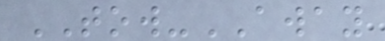TOW-AWAY
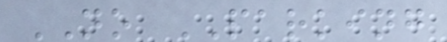NO PARKING
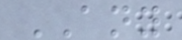ANY
